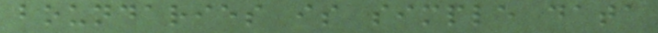boundaries is simple data
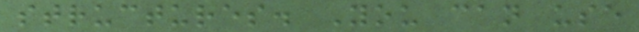structures. You can use
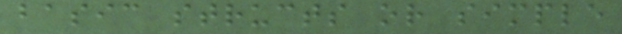basic structs or simple
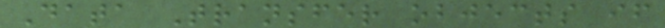Data Transfer objects if
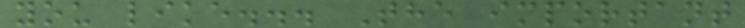you like... The important
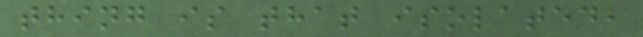thing is that isolated,
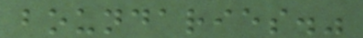boundaries."
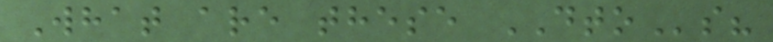What are these DTOs?
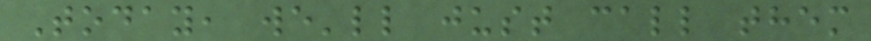Today, we'll just call them
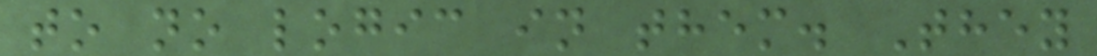to no logic in them. They
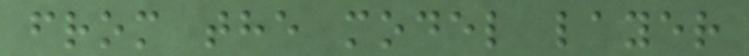from the model layer
